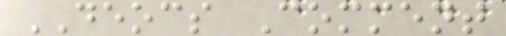DEOCS Comment
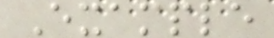Example
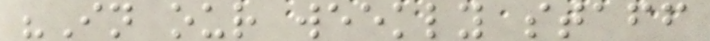"In our weekly staff
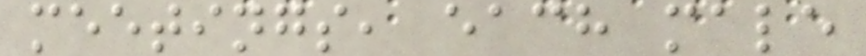meetings, each male
